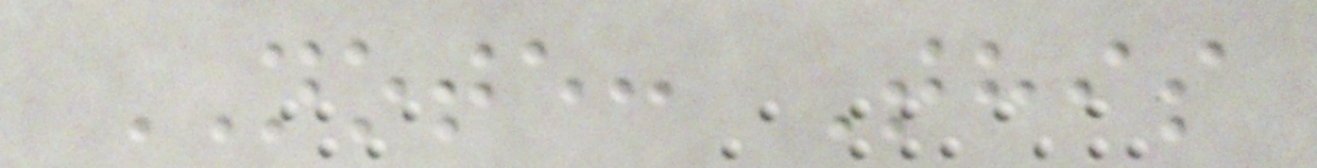NOTE: This
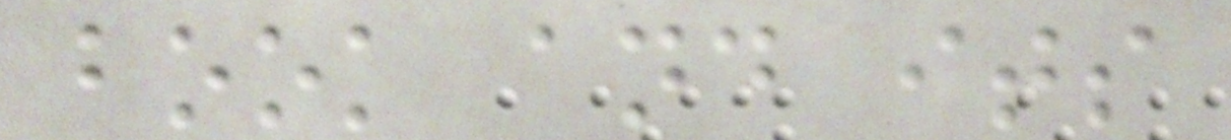book and its
